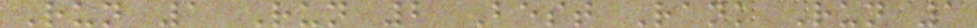Run 1 Run 2 Best Rank Run 1
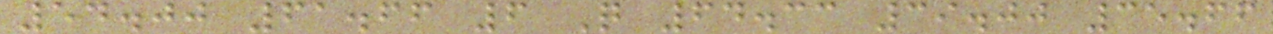54.00 61.66 6 Q 64.33 39.00 35.66
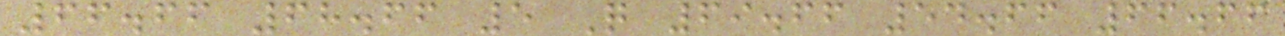66.66 68.66 5 Q 69.66 54.66 66.66
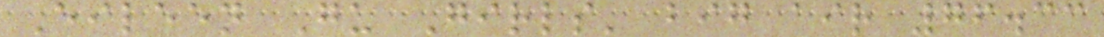Eileen Gu Girls' big air 76.33
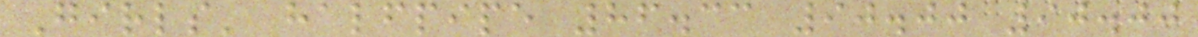Girls' halfpipe 86.33 90.00 90.00
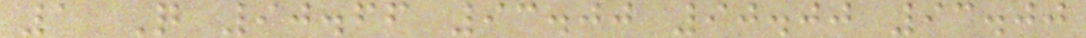1 Q 90.66 93.00 90.00 93.00
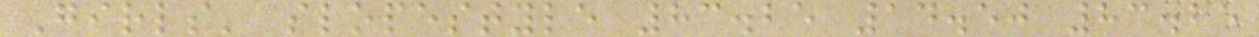Girls' slopestyle 83.25 14.50 83.25
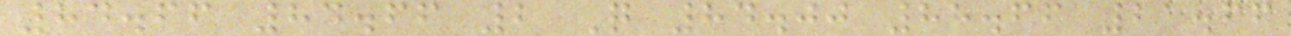84.66 84.66 2 Q 84.00 85.66 21.66
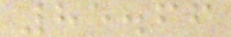85.66
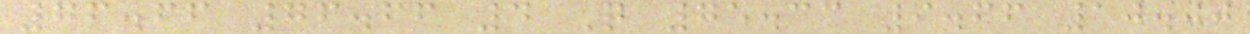76.66 76.66 4 Q 75.33 9.66 10.00
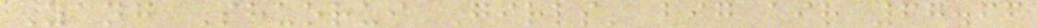Yang Shuorui Girls' big air 67.66
